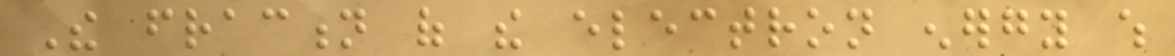The fraction of the electron energy which
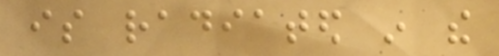is radiated in the
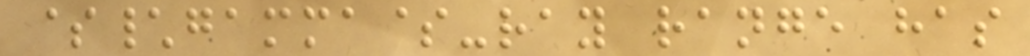$\gamma$-ray range has
